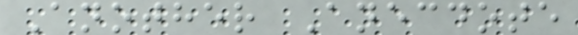Another Anecdote
